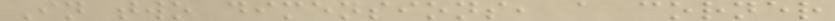In two dimensions, a corner
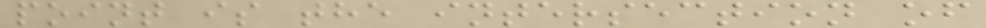point is the intersection of
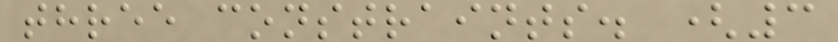three constraints. (3
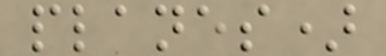planes)
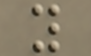y
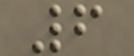6
